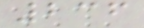236
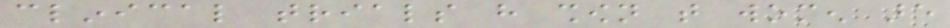clinical trials have shown that women are
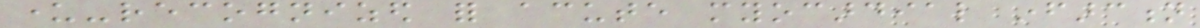under-recognized for acute myocardial infarction
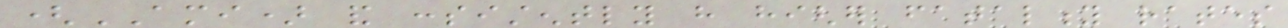(AMI) and consistently have higher fatality rates
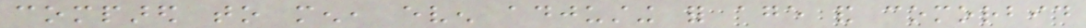compared to men, even adjusting for age and comorbid
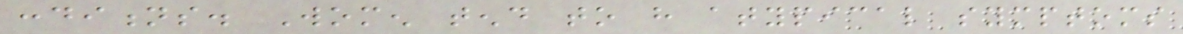conditions. Women tend to have atypical symptoms
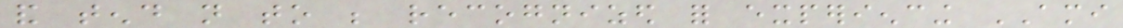and tend not to be recognized for experiencing AMI
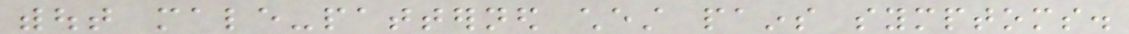without male-patterned chest pains symptoms.
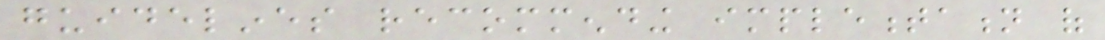guidelines recommending implementation of
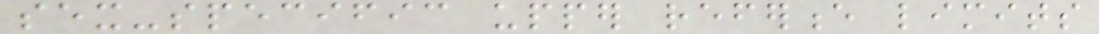sex-specific upper reference limits
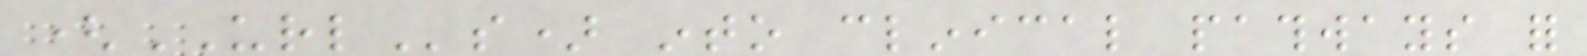(URLs) into clinical pathways for
